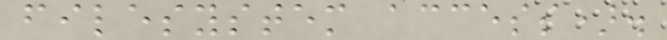filesystem access).
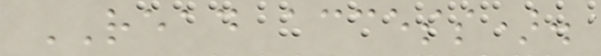READ access).
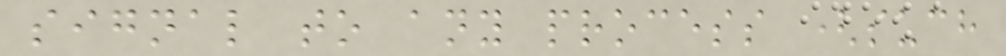signal to any process (such
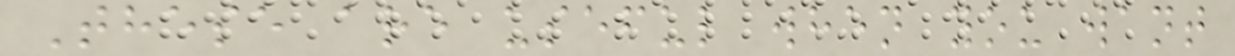These are useful when you want
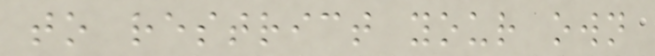to restrict your own
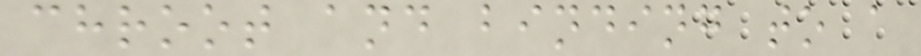chroot and binding to a
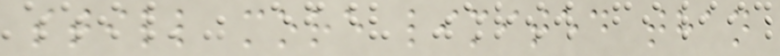still more limited than
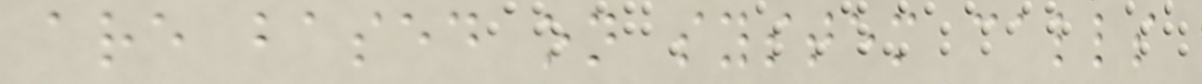are based on system calls
